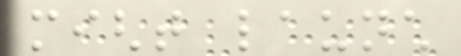might launch
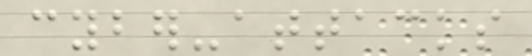cyber-attacks
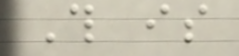This is
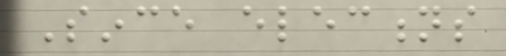Since elections
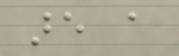are a
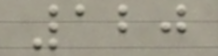120
